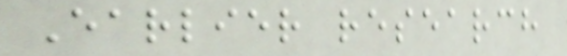Earlier research
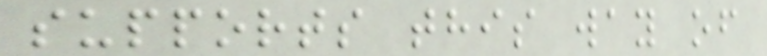supports this way of
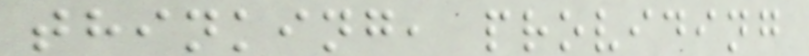thinking, providing
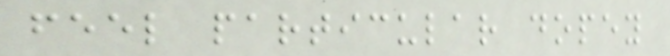feel particular dopey
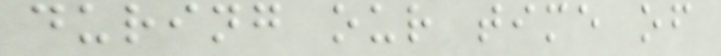during our time of
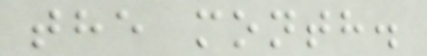the month.
